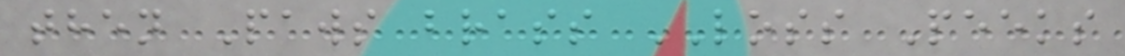then Paws brass LOSS Peeks
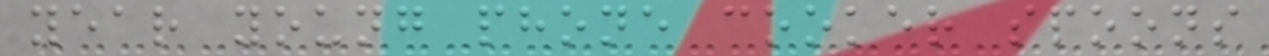year young phone cooker spoons
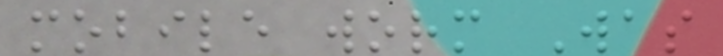mobile worm Was
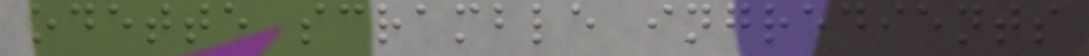odette scramble ingredients
